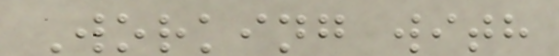Working with
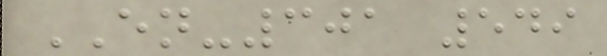EN-301 549
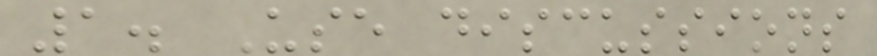1. Use discussions
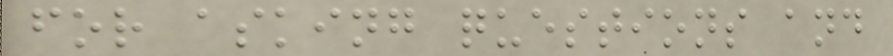for asking questions and
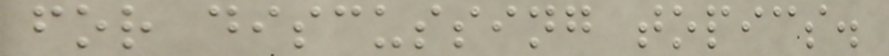for discussing topics.
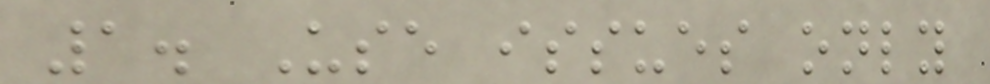1. Use issues only
